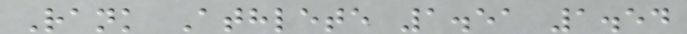Rank Athlete 1.51 1.54
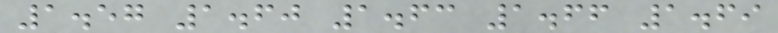1.57 1.60 1.63 1.66 1.69
